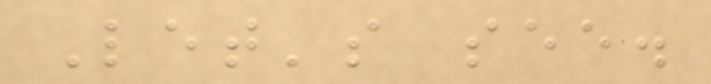Let's see.
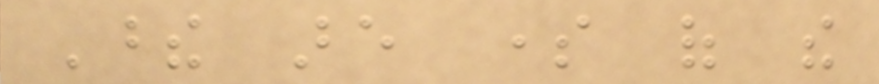These are some of the
